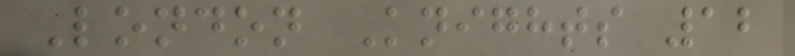London Knights 12
